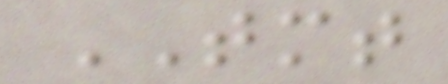TMT
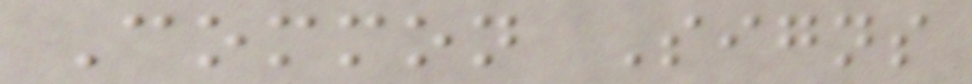Common Signs
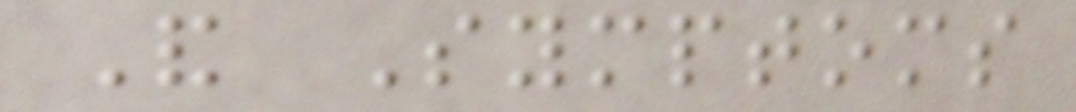And Symptoms
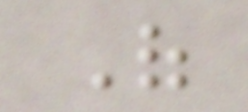Of
